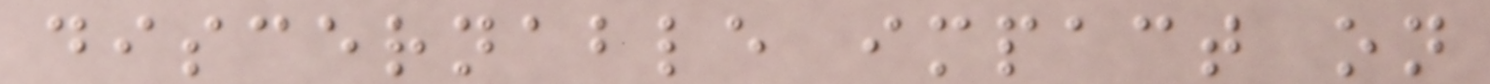discernable impact on
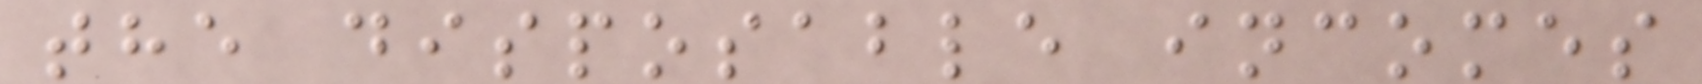the disposable incomes
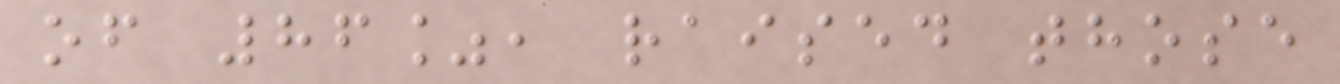of 86%, raised those
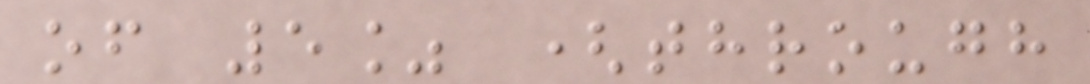of 5% (through
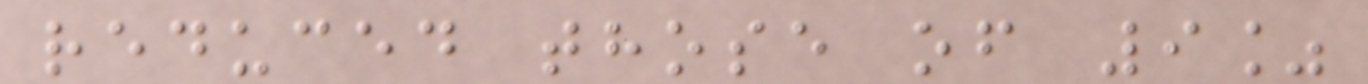reduced those of 9%
